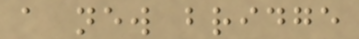a new bridge
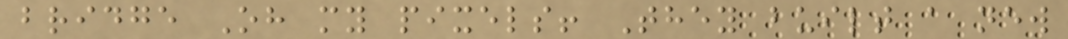bridge Oh my pixels! They built a new
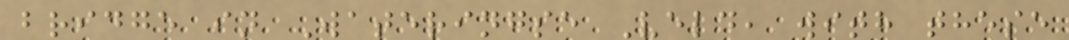bridge in Wateringse Veld, with these
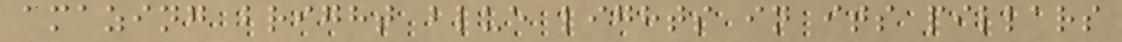amazing bright blue lights in its pillars
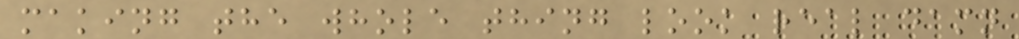making the whole thing look real damn
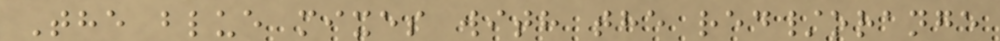The blue mixes with the red/orange
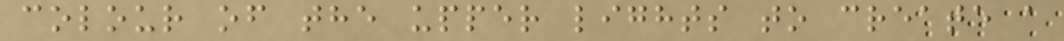colour of the upper lights to create a
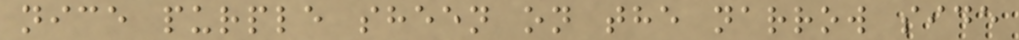nice purple sheen on the narrow side
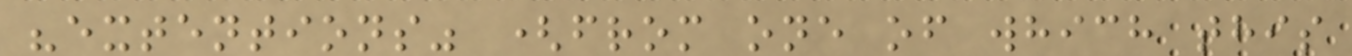"extentions" (from one of which this
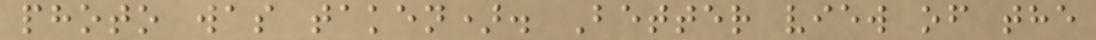photo was taken). Better view of the
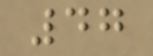47
